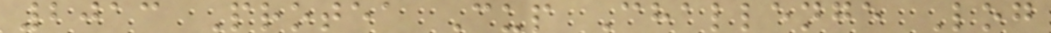2013 Protea Cup Challenge Log
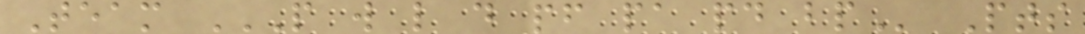Team P W L D PF PA PD BP Pts
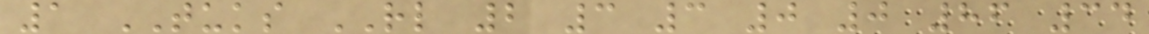1 TUKS RL 2 3 3 0 0 86 34
